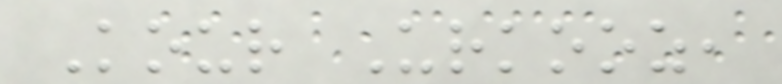Kour Urkooz,
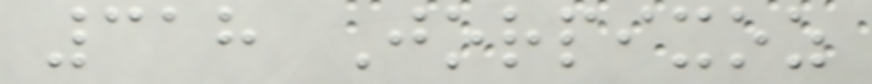318 Jorpixoz
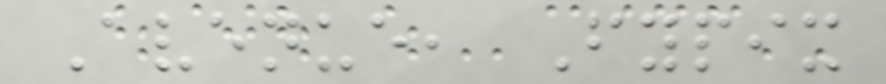Avenue, Fypix
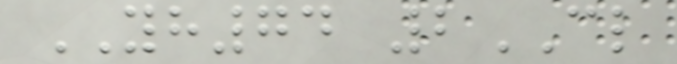YH74 2CL
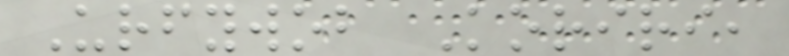Urfywob Koriri,
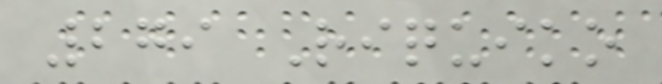279 Riquiko
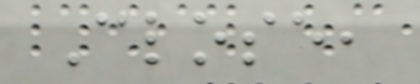Close,
